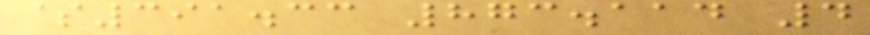$391.33 873.114 4
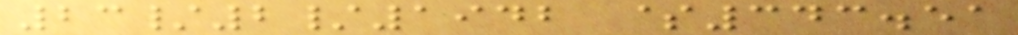23/2/1942 $343.51
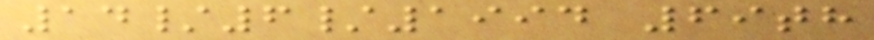14/6/1994 69th
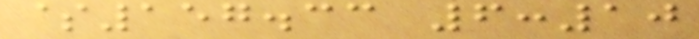$157.33 6:10
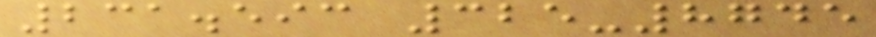231.593 325-8745
